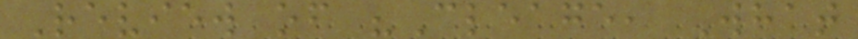Review of "Cleage, What
